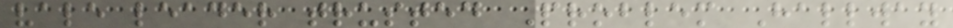vale leader trusted Problem Hallway
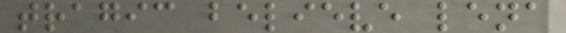tragic believe lena
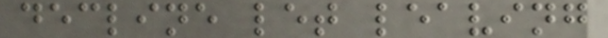decline let leaving
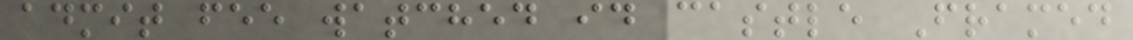admit fee watched id castle Framed
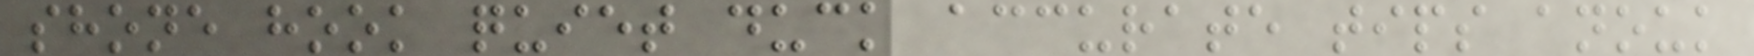shone hook quiet duck accurate tips anouk
